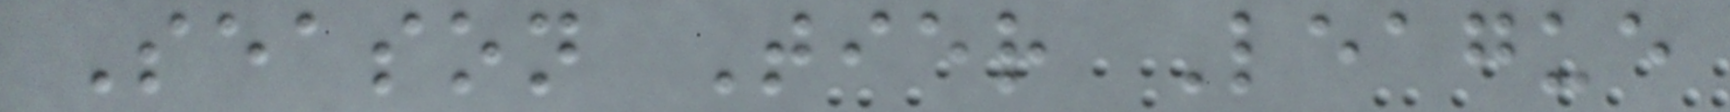Season Tier League
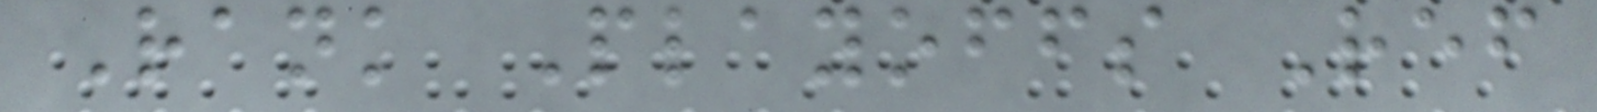Rank Playoffs Ref
